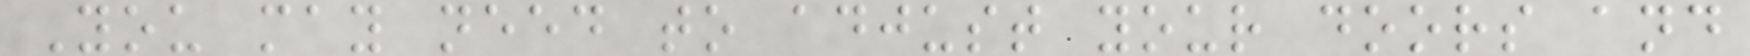You may need to adjust your doors and
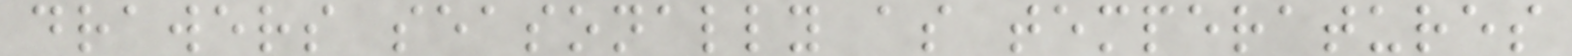drawers seasonally as temperatures
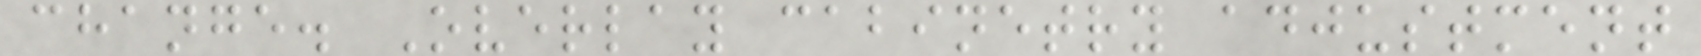change. Overlay cabinetry adjustment
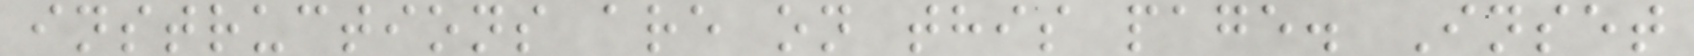instructions are on this page. Inset
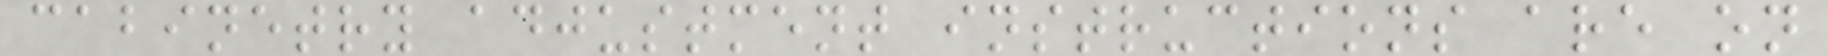cabinetry adjustment instructions are on
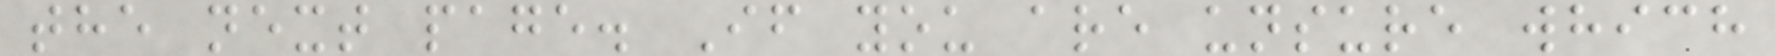the next page. If you are unsure which
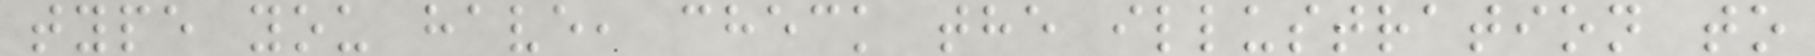type you have, check the illustration to
